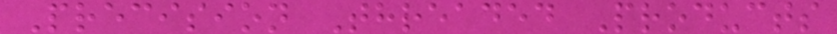Precision Threaded Products
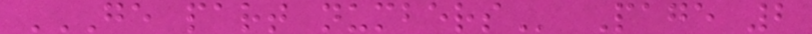GE PART NUMBERS Page 2
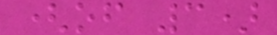(of 3)
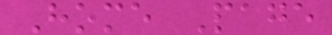Home Page
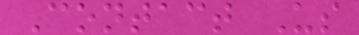Contact Us
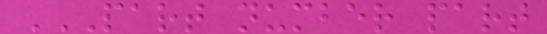PART NUMBER PART
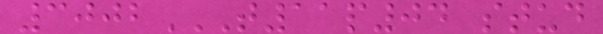3002T11P04 STUD
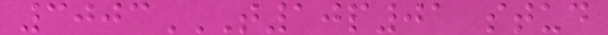3003T10P01 STUD
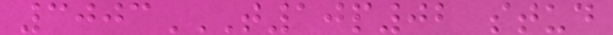3003T10P02 STUD
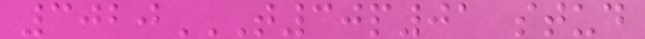3020T30P01 STUD
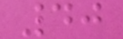40
